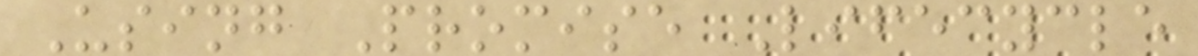Using Promise Lifecycle
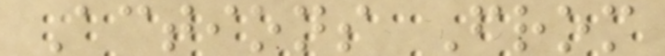Actions From
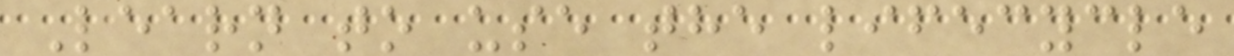Learn to use the lifecycle
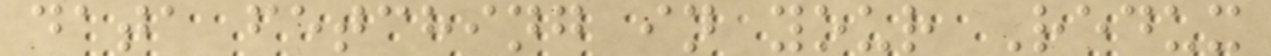data fetching in your Redux
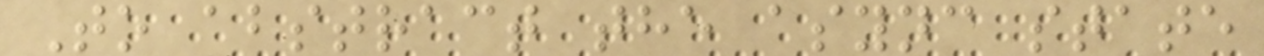To abstract the async state
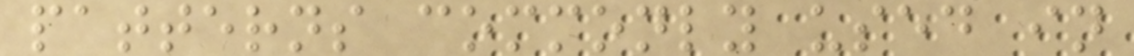patterns commonly used in
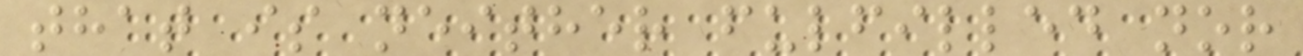that is neither fulfilled nor
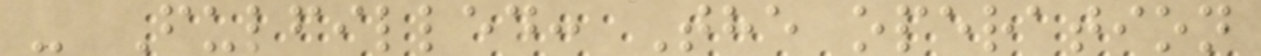- Fulfilled: The operation
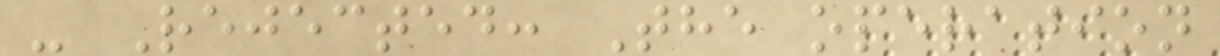- Rejected: The operation
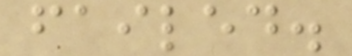failed.
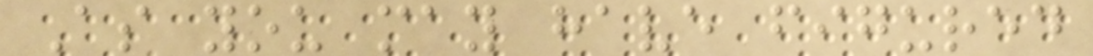As you may have figured
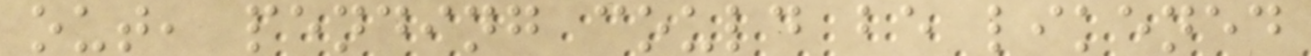out, pending could be likened
